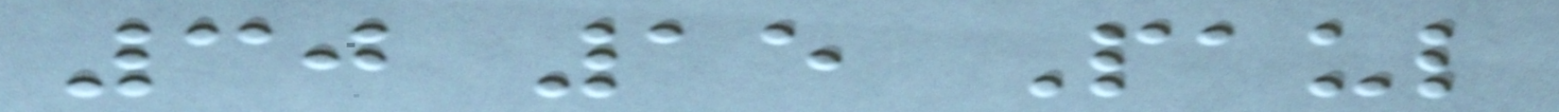30 15 Paul
